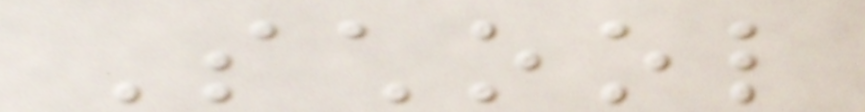School
